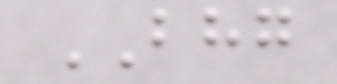BHG
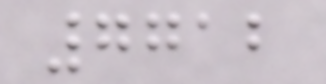7712
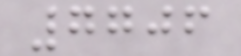7706
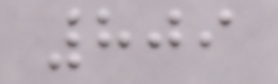809
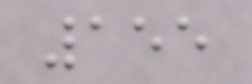155
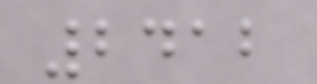2412
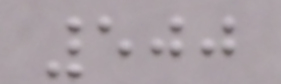500
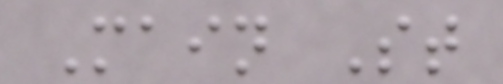Main St
